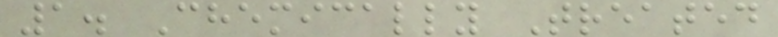1. Chemically Treated
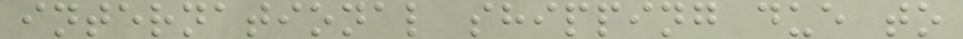international shipping due to
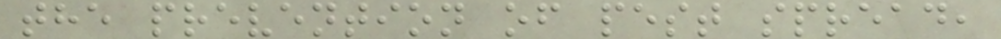the prevention of pest spread,
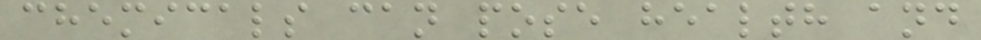chemicals can pose health and
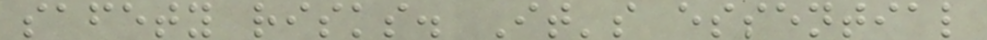safety risks. It's essential
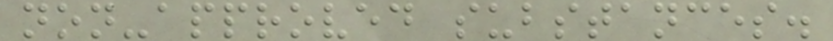non-approved substances.
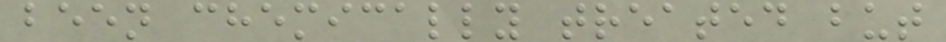been chemically treated but
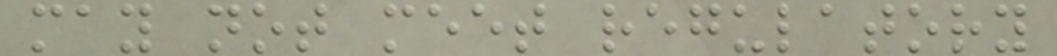may not meet regulatory
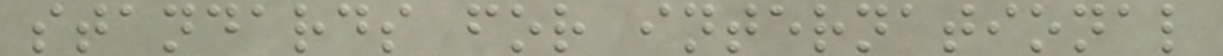standards for international
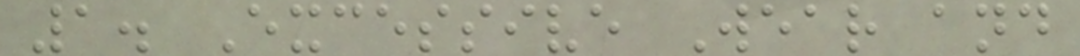1. Excessive Wear and
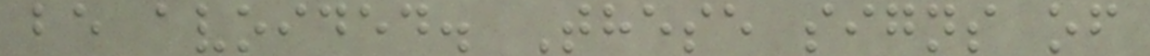be avoided. These signs of
